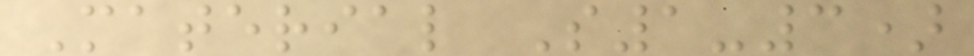Material S1-3)
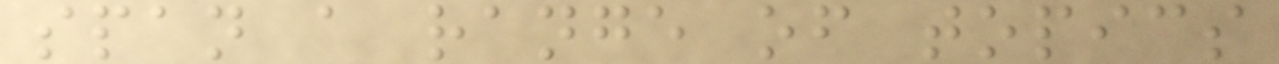span a range of topics
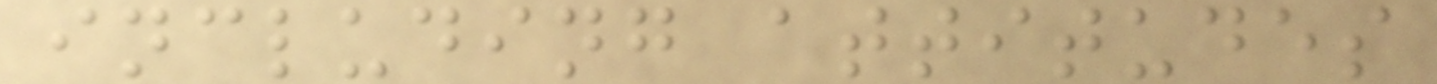including attitudes
